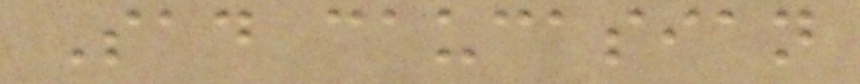Sad caucasian
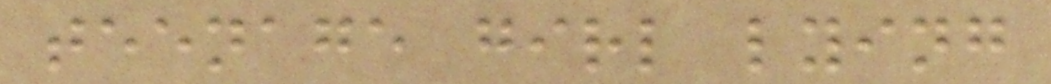teenage girl lying
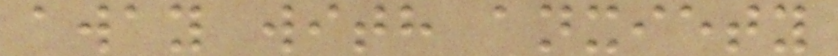away with anxiety
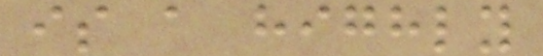is a highly
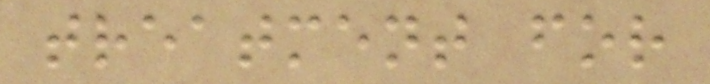treatment for
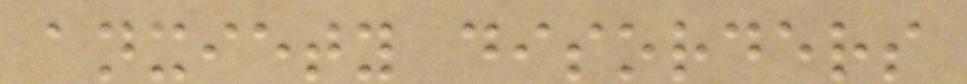anxiety disorders
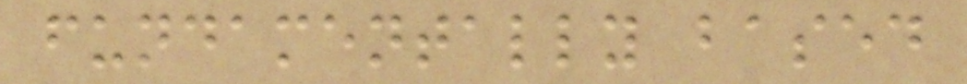fundamentally based
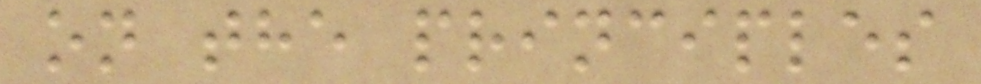on the principles
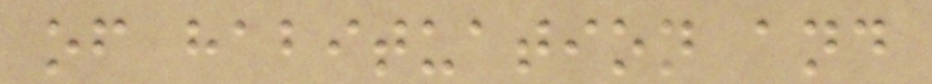of habituation and
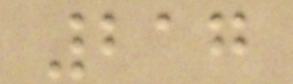217
